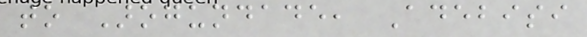to Arogundade, Adebisi
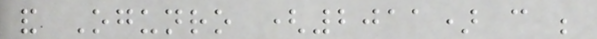and Ogunro (2011) can be
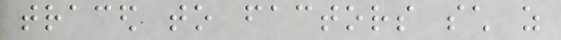traced to factors such as
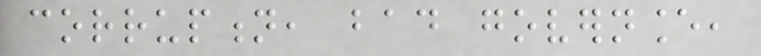corruption, bad governance,
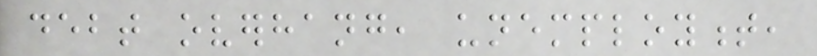debt overhang, unemployment,
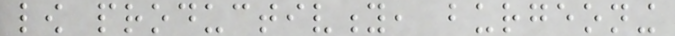low productivity, burgeoning
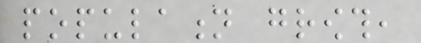population growth,
